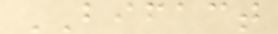BIFACT
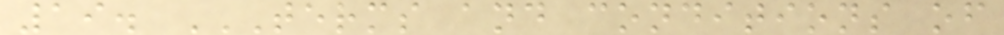19. TERMS AND CONDITIONS OF
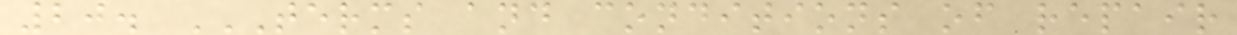20. TERMS AND CONDITIONS OF REPAIR
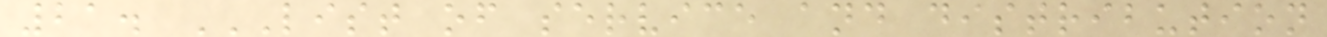21. LIST OF SERVICE AND DISTRIBUTION
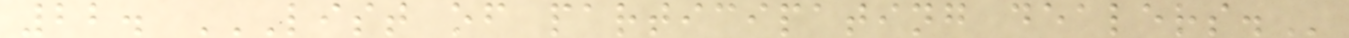22. LIST OF PARTICIPATING DEALERS.
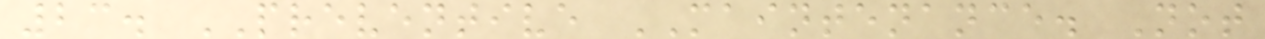23. PREVENTIVE MAINTENANCE. Not
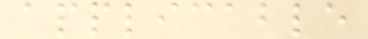applicable
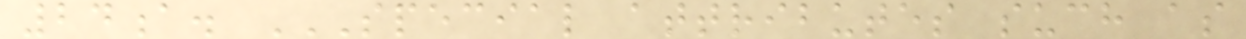24a. SPECIAL ATTRIBUTES SUCH AS
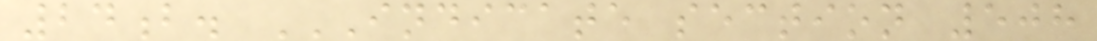24b. INDICATE SECTION 508
